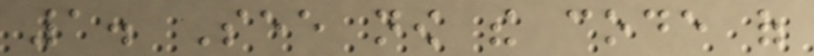1. See now the code of
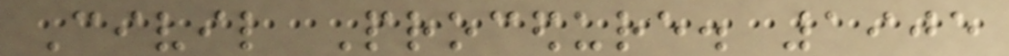Civil Procedure. 1905
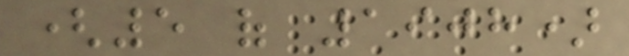(5 of 1908)
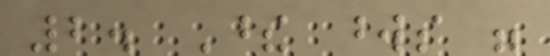2. These words were
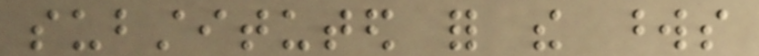substituted for the words
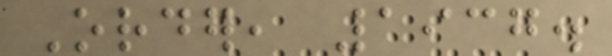Order, 1937.
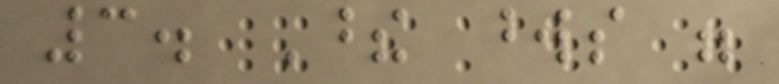3. These words were
